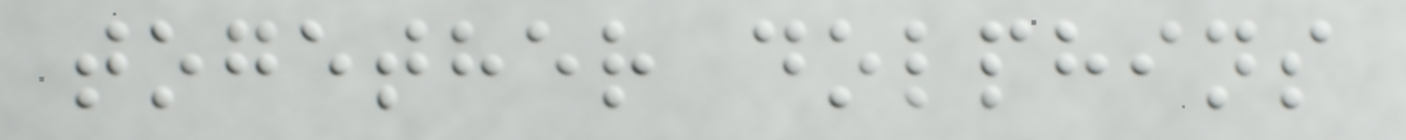together dolphins
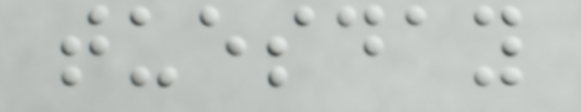tuesday
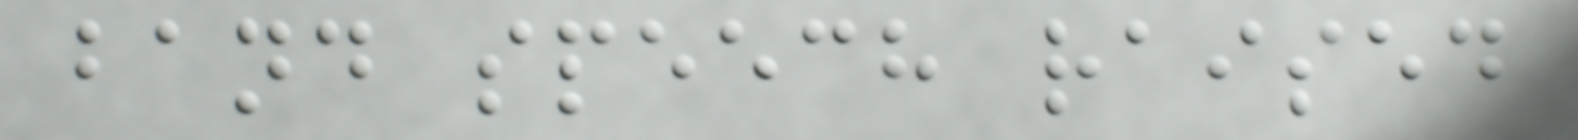band speech raised
